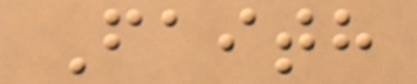Faith
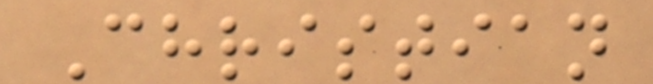Christian
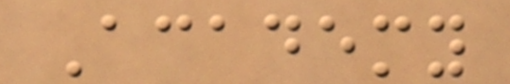Academy
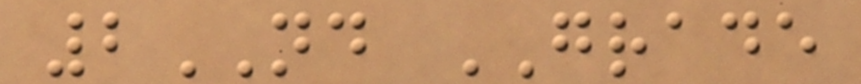2ND GRADE
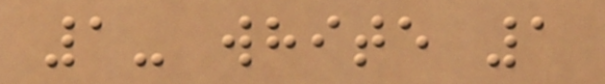1- white 1
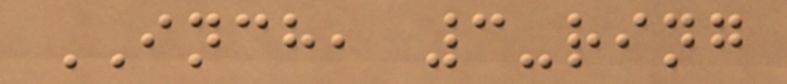INCH, 3-ring
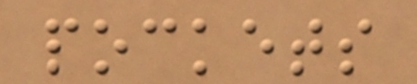pockets
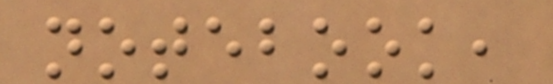notebook,
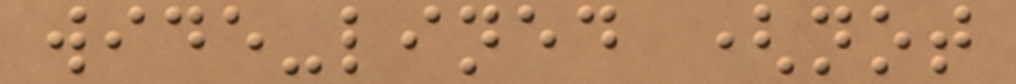wide-lined (not
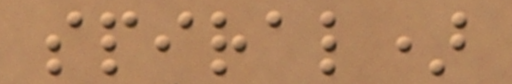spiral)
